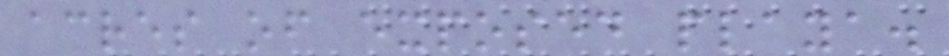acres of exposed playa.
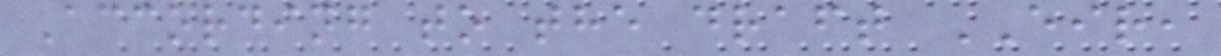According to the draft EIR,
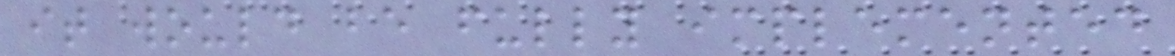it would be fully implemented
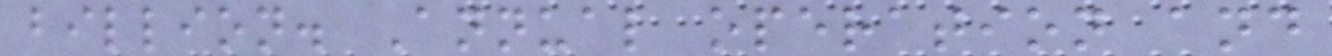billion. Annual operation and
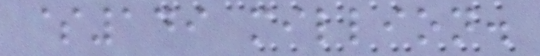$149 million.
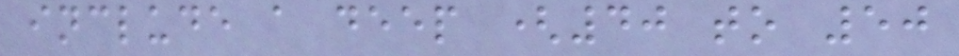include a deep (40 to 50
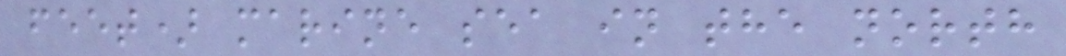feet) marine sea in the north
